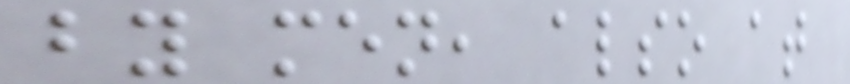by men, also at
